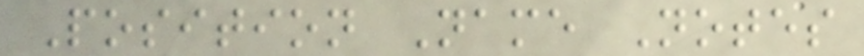Position Name Notes
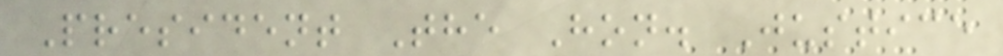President The Hon. Justice
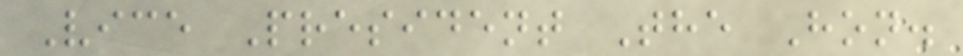Vice President The Hon.
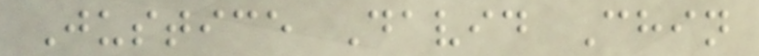Justice David Chin
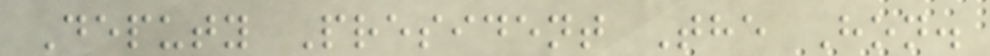Deputy President The Hon.
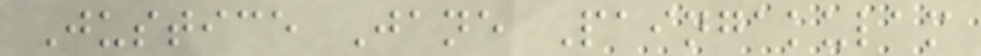Justice Jane Paingakulam
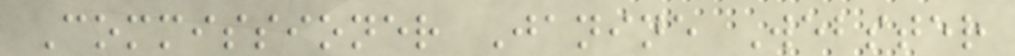Commissioner Janine Webster
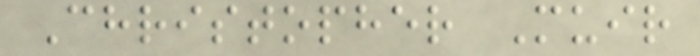Christopher Muir
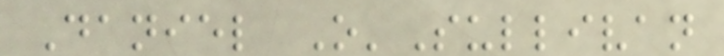Daniel O'Sullivan
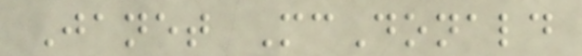Janet McDonald
